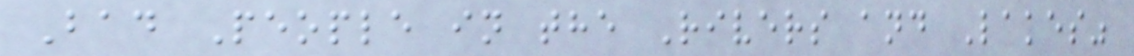Bad People in the Rivers and Lakes"
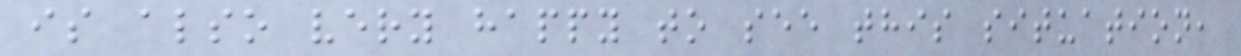is also very happy to see this situation,
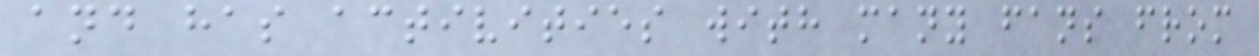and has activities with many fans from
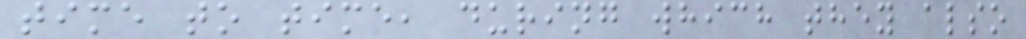time to time, during which they also
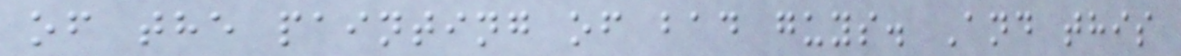of the painting of bad guys. And this
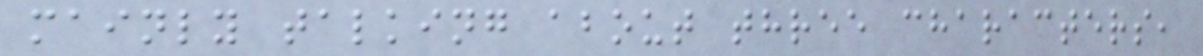mainly talking about three characters,
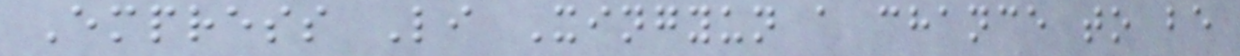Empress Li Xingyun a chance to be
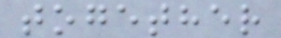together
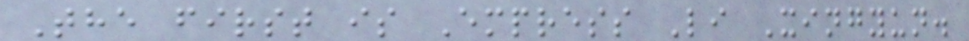The first is Empress Li Xingyun.
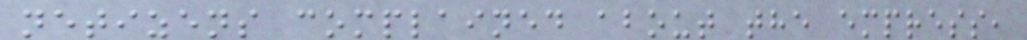netizens complained about the empress,
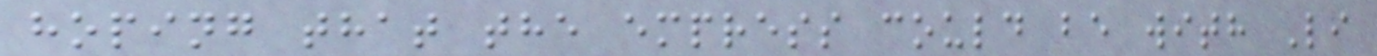hoping that the empress could be with Li
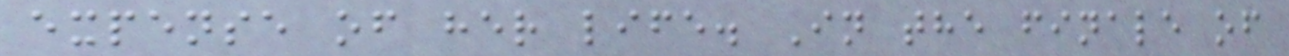expense of her life. In the finale of
